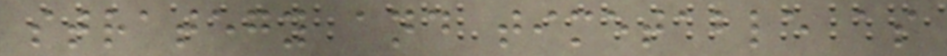strategy and timetable as
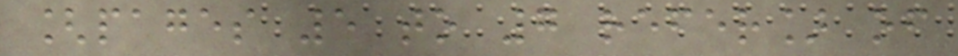[pages 5 to 7 refer] of
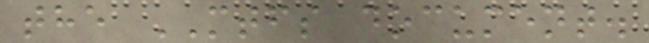the MTFS document.
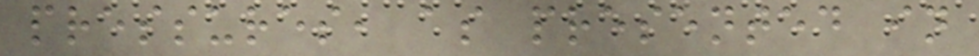pressures, as presented in
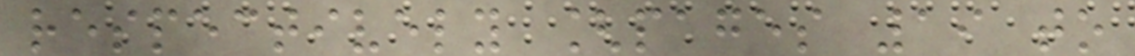respectively [pages 19 to
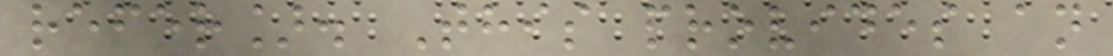refer]. This provides an
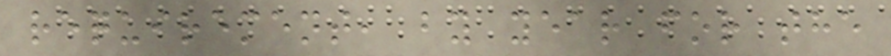requirement, by year for the
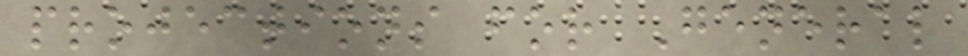projections for General
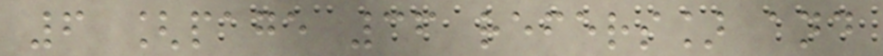6 [page 36 refers] and
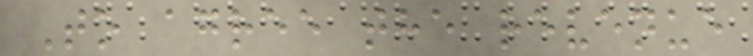To agree the revenue
